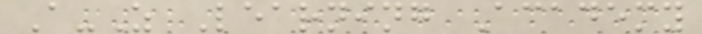A-Z Learning Academy
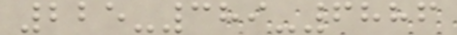225-389-6886
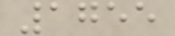1755
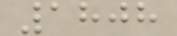1808
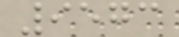9573
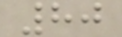80
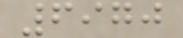6970
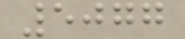5077
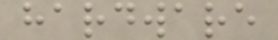hardware
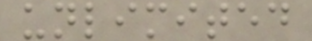unlimited
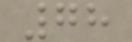78
